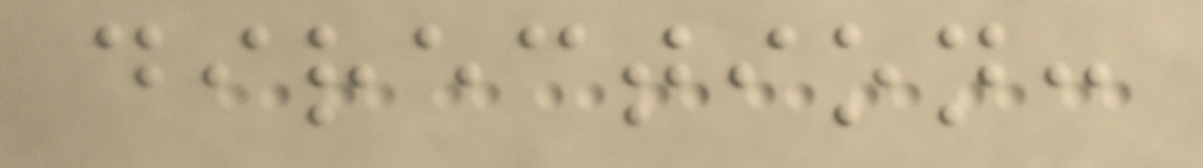direction:
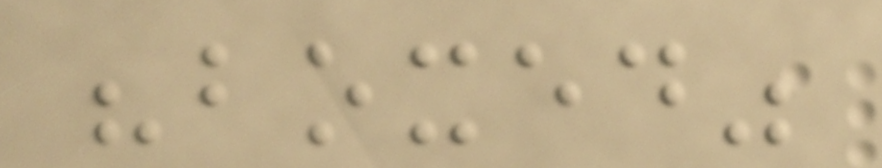"boxed"
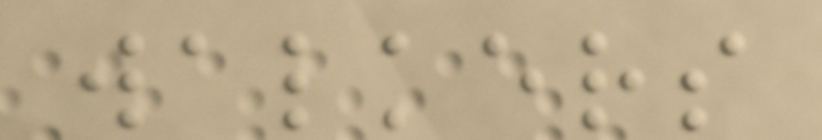walkers
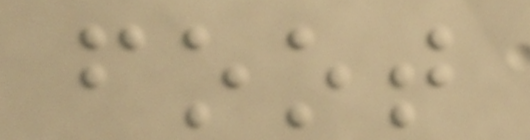foot
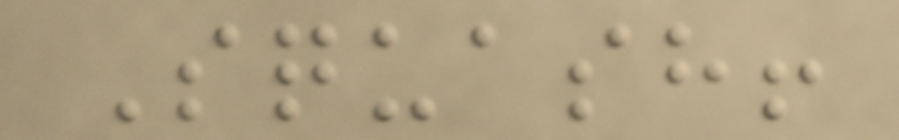Squash!
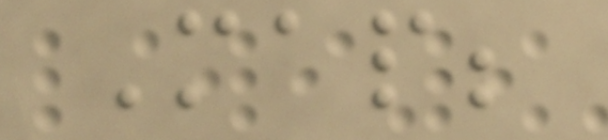Map;
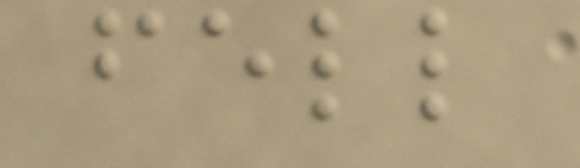fell
